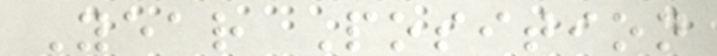Year Position
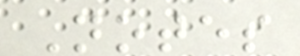Notes
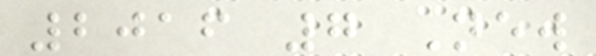2016 7 New
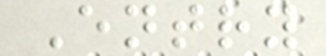Entry
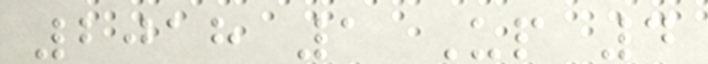2018 1 Up 4
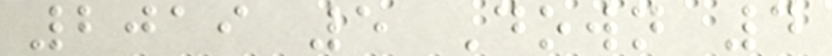2019 5 Down 4
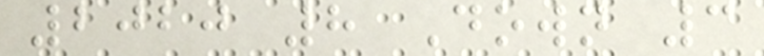2020 8 Down 3
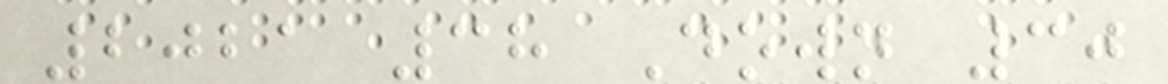2021 38 Down 30
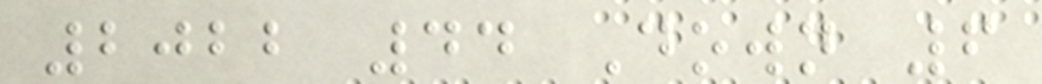2022 44 Down 6
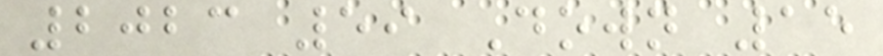2023 59 Down 15
